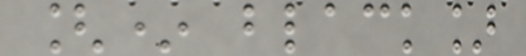[* black]
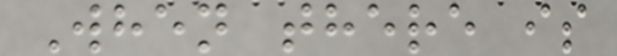When there is
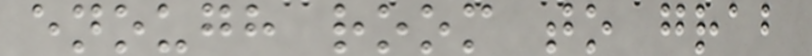enough room to grab
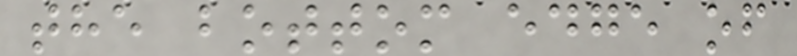the bottom edge of
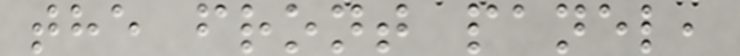the front panel,
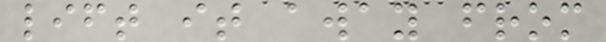lift it away from
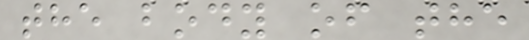the body of the
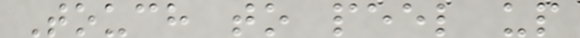Touch to peel up
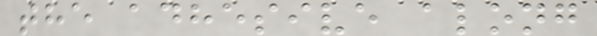the adhesive along
